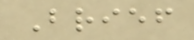Brief
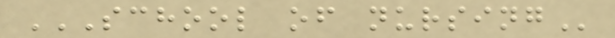SCHOOL OF NURSING
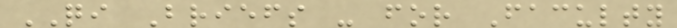QI Briefs - for Faculty
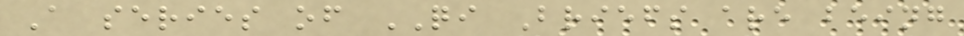A series of QI Briefs are being
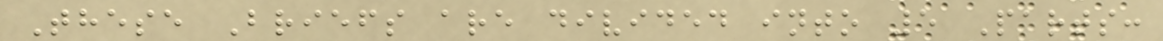These Briefs are divided into 5 Parts:
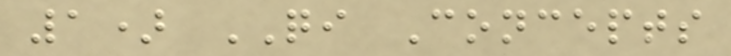1) QI Concepts
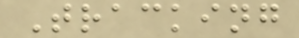Tracking
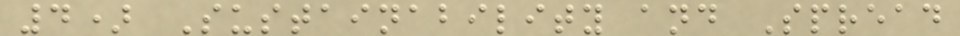4) Sustainability and Spread
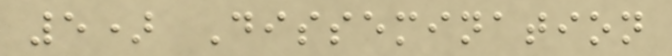5) Dissemination
